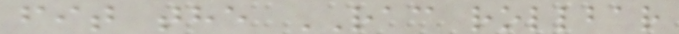fit the RAC rollbar
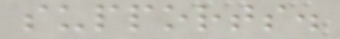supports.
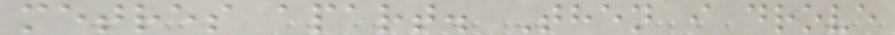metres apart. Then i drove
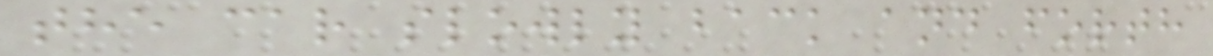the car slowly back and forth
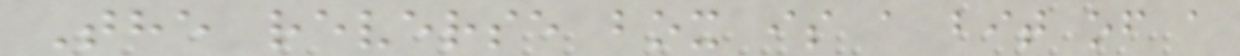The reverse box is a bit of a
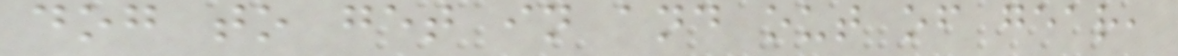dog to get in and out of gear,
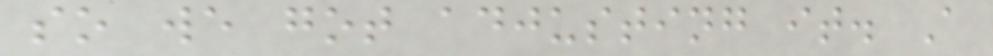so we got adjusting it. A
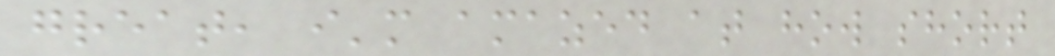great, i'm amazed at how short
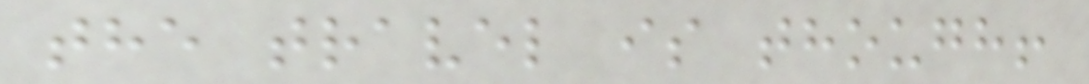the travel is though!
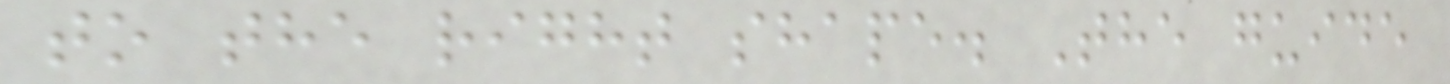to the right shape. The guide
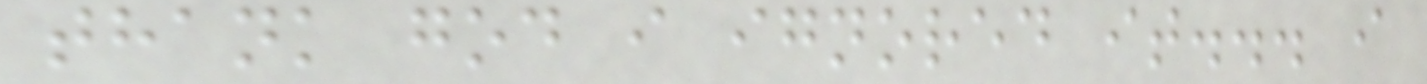thank god i ignored it... i
